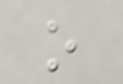o
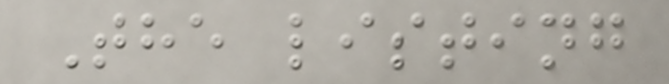The listing
